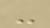-
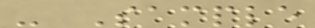- Sample
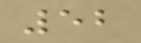52
